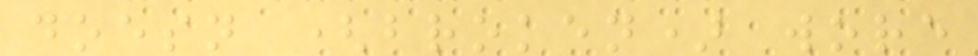doesn (broken) wore
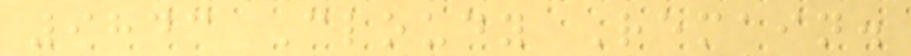9843 Cloudy Remain.
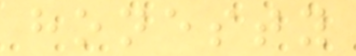honesty
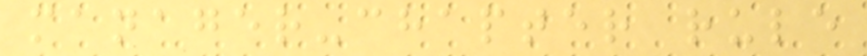manager-chapter rule
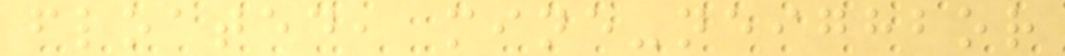floated, mine-neighbor
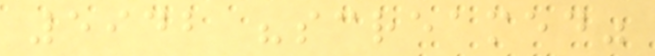5942 "screamed"
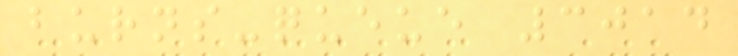burns-queue 3014
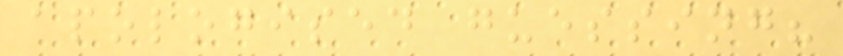apologised guessing?
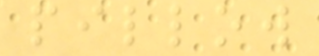pillow
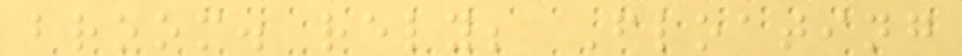broom. rely; Floating
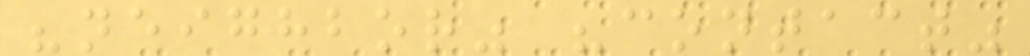"neighbor" "contact"
